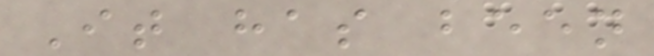It has been
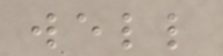well
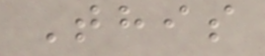This
